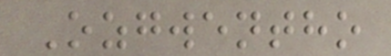Ozgwentho
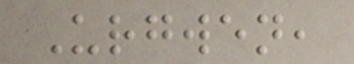Urgwen,
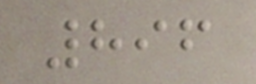896
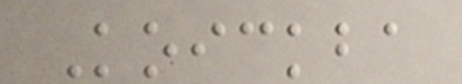Koickba
